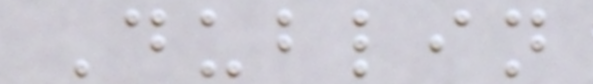Dublin
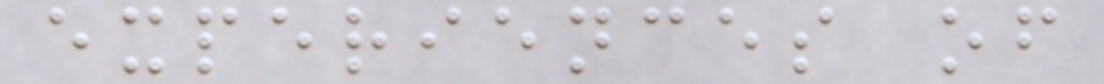experiences of
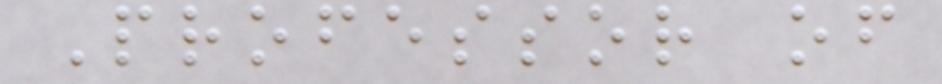Professor of
